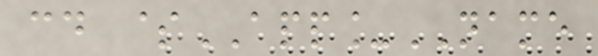cd $APP_NAME
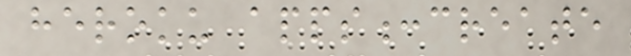heroku apps:create
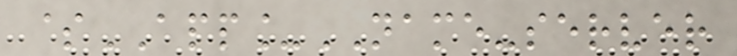$APP_NAME-server
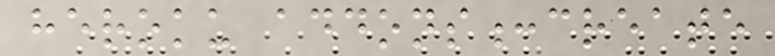heroku addons:create
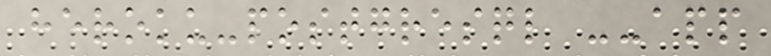heroku-postgresql --app
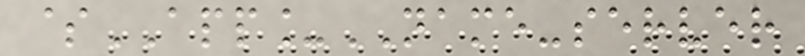$APP_NAME-server
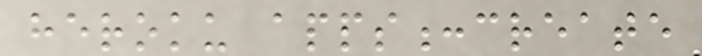heroku apps:create
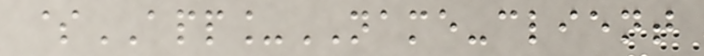$APP_NAME-client
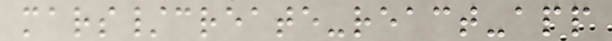mars/create-react-app
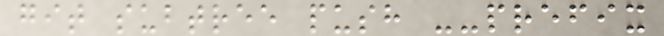git subtree push --prefix
